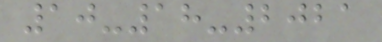10-18-2021
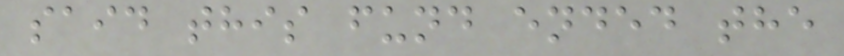said this fund ended the
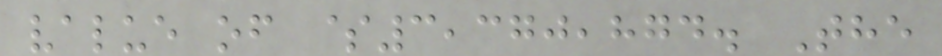value of $3,370,874. The
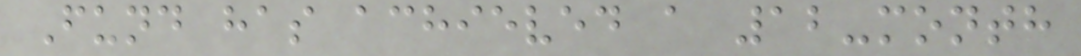Fund has achieved a 12-month
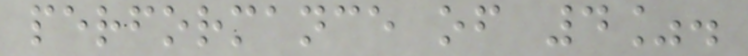performance of 4%.
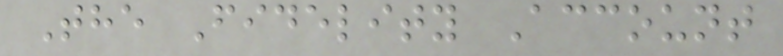The Fidelity Account
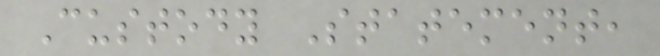Custody Statement,
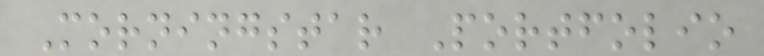Morningstar Portfolio
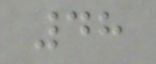48
